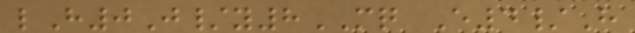lH0J/y8MQ E4/H
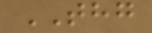THG
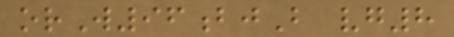orW96bjB vg8
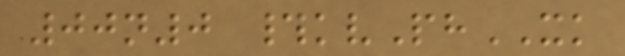00n0 #kvPhXK
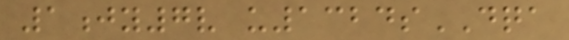1jy7v u1324sDQA
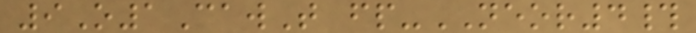9O1CawT fp-NEOR4#
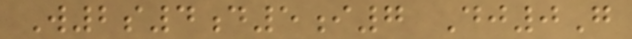W2s4d5i7 Dj0G
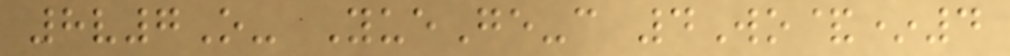8v7O- YueGe-c 4Wo&*4
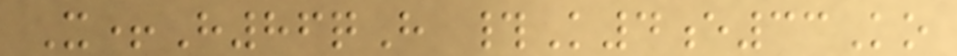X+H86qH #K4e33Ko
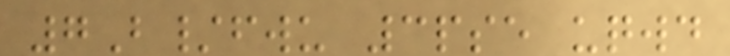7B/fwu 3pse uqwd
